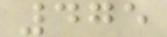475
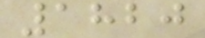1820
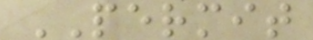PERMIT
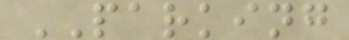PARKING
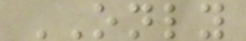ONLY
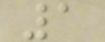1
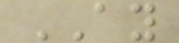AY
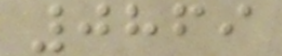0869
